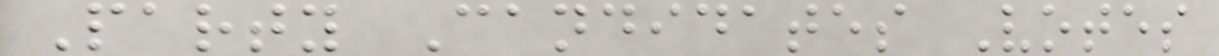Party Candidates Votes
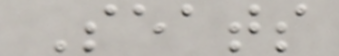Seats
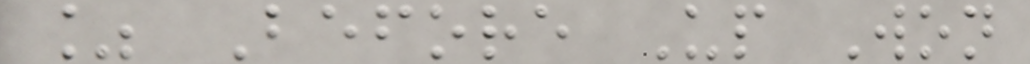% Before Up Won
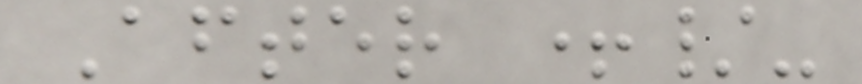After +/-
